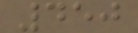450
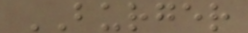BURGER
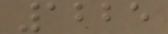1225
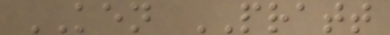KEN PRATT
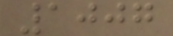1007
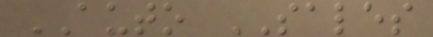AUTO SALES
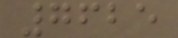7625
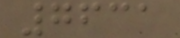7631
